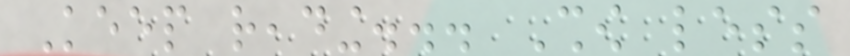Keep reading... Show less
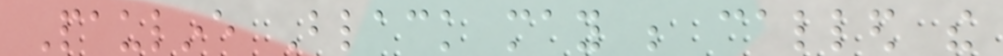Pauline Black may be called the
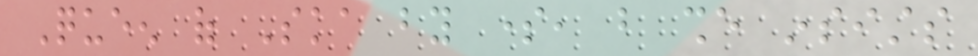Queen of Ska by some, but she insists
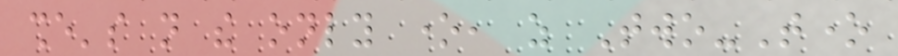she's not the only one, as Two-Tone
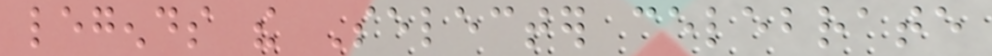legends the Selecter celebrate
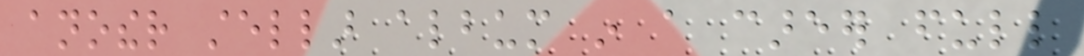another stellar album in a career full
